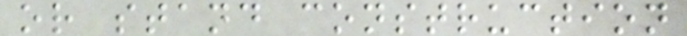or stand construction
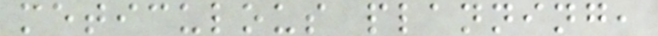meticulous planning,
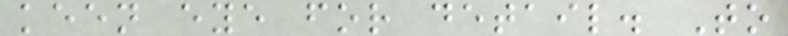keen eye for detail. To
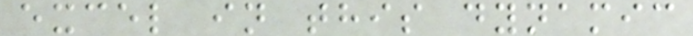excel in this dynamic
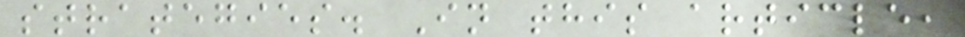strategies. In this article,
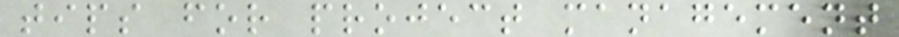tips for project management
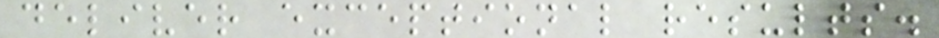deliver exceptional results.
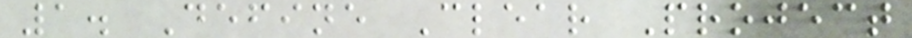1. Define Clear Project
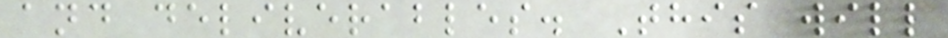and deliverables. This will
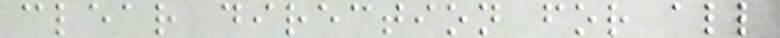clear direction for all
